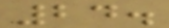24.
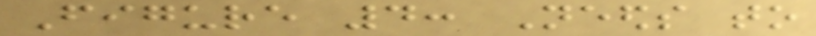Figure 4: Needs to
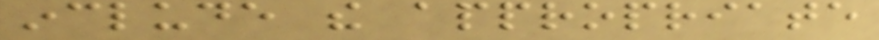include the appropriate
